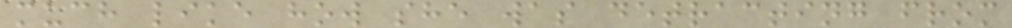much like how she was detracting from
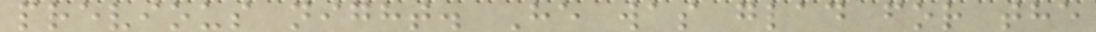previous night. He was glad for the
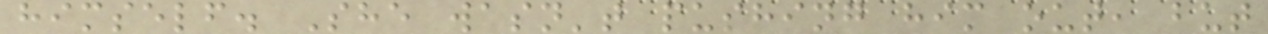himself. She wasn't pushing him out, but
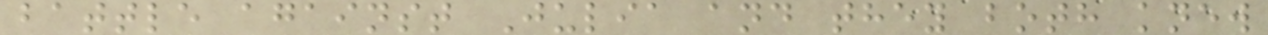battle against Julia and they both knew
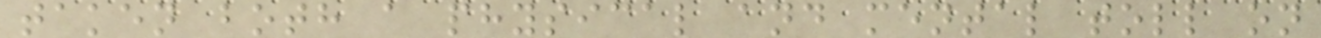taken both a physical and mental toll on
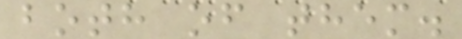both of them.
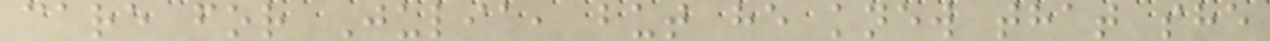care for Julia, but he knew that she
